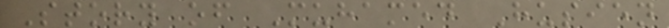Story of Muhamed Husien
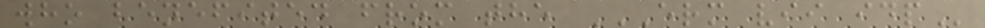who benefited from the ERM VII IDP
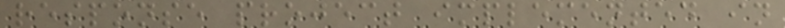response project implemented in
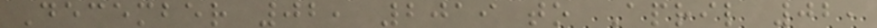December 02, 2019 to April 02,
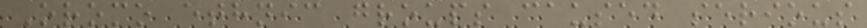Oromo ethnic groups caused serious
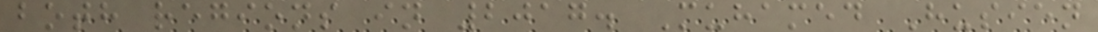both regions in 2017. Muhamed Husien
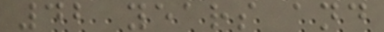42 years and
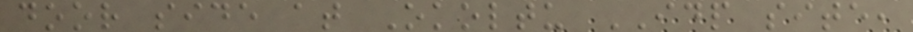door side at Okoltu IDP site,
